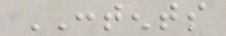CONTENTS
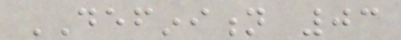DEFINITION 03
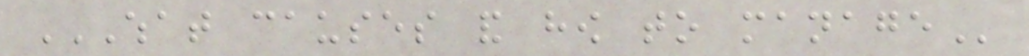WHAT CAUSES AND HOW TO MANAGE
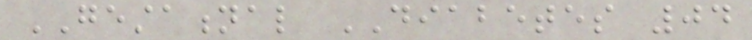GESTATIONAL DIABETES 04
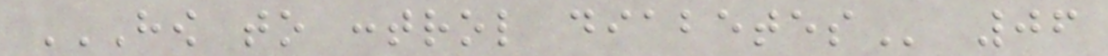HOW TO CONTROL DIABETES 06
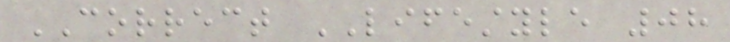CORRECT LIFESTYLE 08
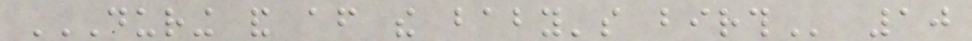DURING AND AFTER THE BABY'S BIRTH 10
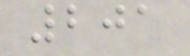201
